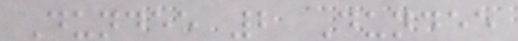Dundee 2 Dundee
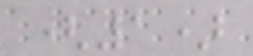(1)
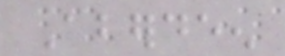Aberdeen
